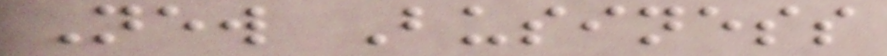New Business
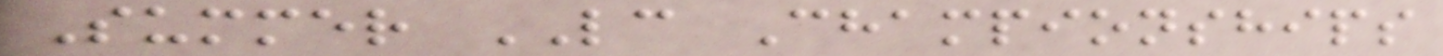Summer LC Championships
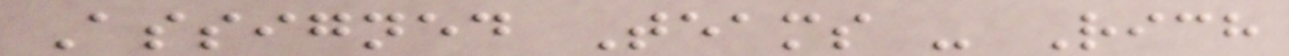Assigned Teams - Rich
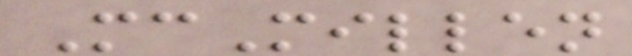McMillen
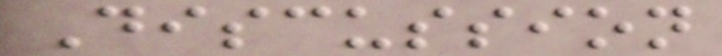Discussion
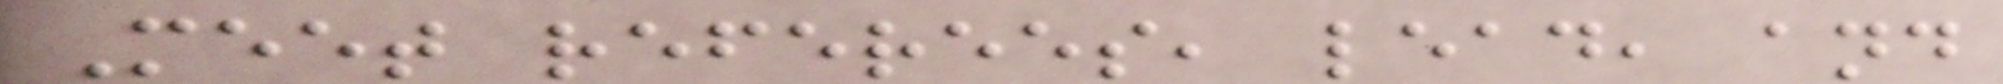Meet referees, lead, and
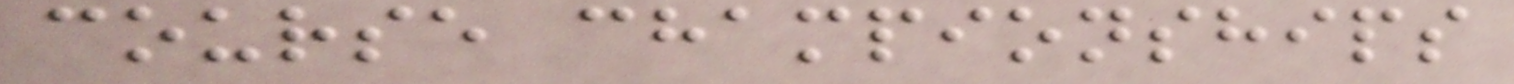course championships
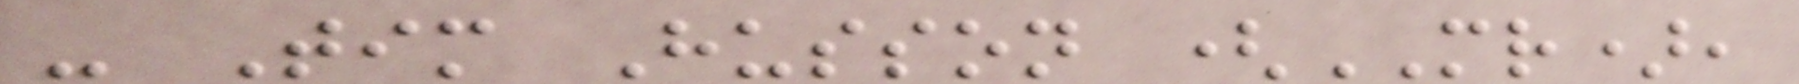- Tim Husson (MR),
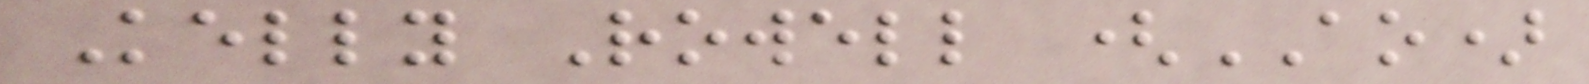Kelly Rowell (AO)
